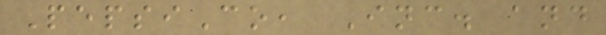PepsiCo, Inc. and
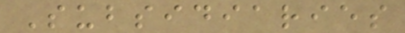Subsidiaries
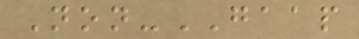Non-GAAP
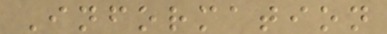Information
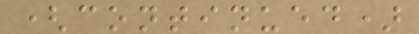(continued)
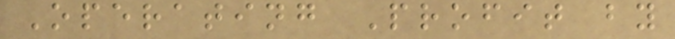Operating Profit by
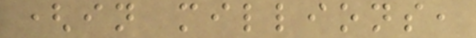(in millions,
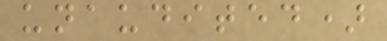unaudited)
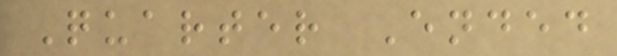Quarter Ended
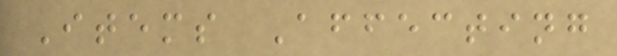Items Affecting
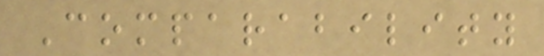Comparability
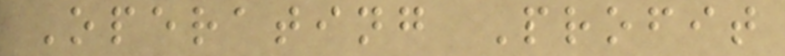Operating Profit
